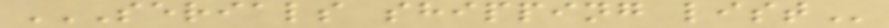SERIALS SHIPPING LIST
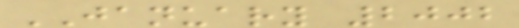JANUARY 2002
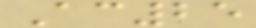Ac25
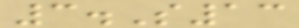3.S13
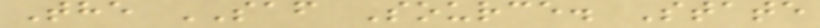The SAF Source. State
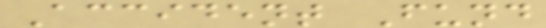Accident Fund
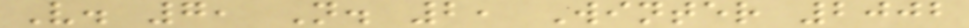V. 7, N. 2, Winter 2002
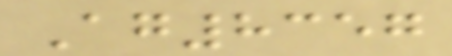Ag8357
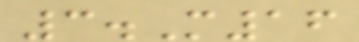3.M16
